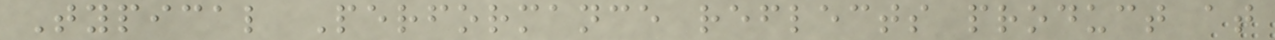Typical Performance reflects product at
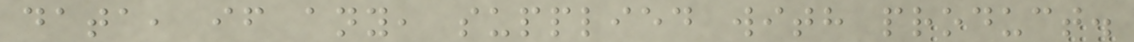data, if any, supplied with product.
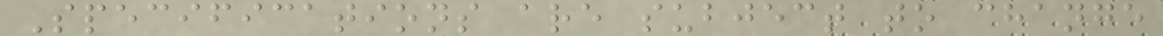Specifications are subject to change
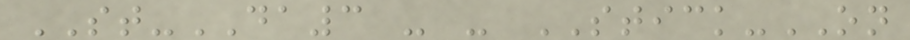ST-DA3 - - STICK-ON
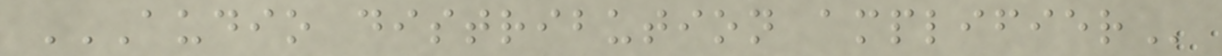AUDIO DISTRIBUTION AMPLIFIER
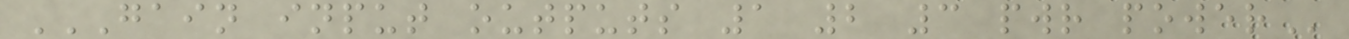GAIN INPUT OUTPUTS 1 2 3 PWR POWER
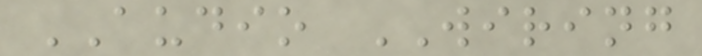AUDIO WIRING
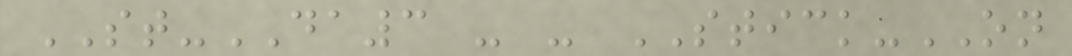ST-DA3 - - STICK-ON
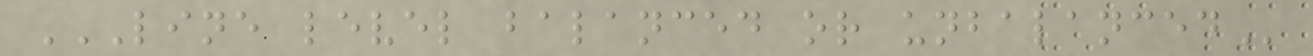LINE LEVEL BALANCED OR UNBALANCED
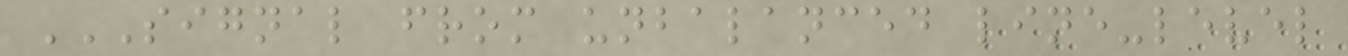SIGNAL FROM UNBALANCED LINE-LEVEL
